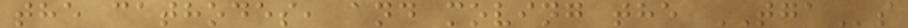the cathodes, and moving the TGAs
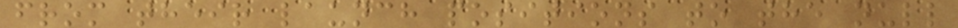from their launch positions to the null
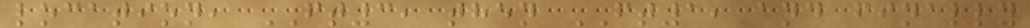location, FT3, then FT1, and finally
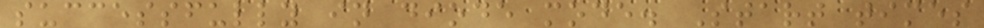successfully in diode mode. Start times
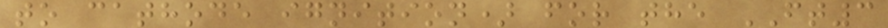to cathode ignition) for the FT3
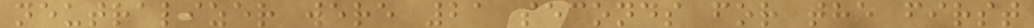neutralizer were 21 seconds for the first
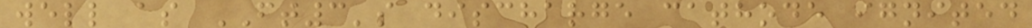well as FT3's discharge cathode ignited
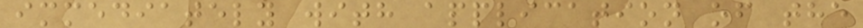immediately with application of the
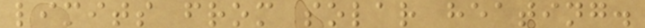limits from solar heating.
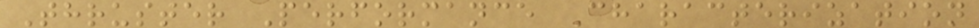Thruster Performance Characterization
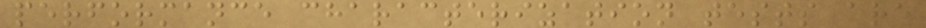performance characterization tests are
